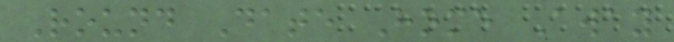Round Date Home Away
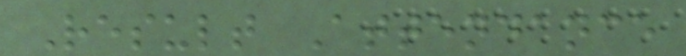Result Attendance
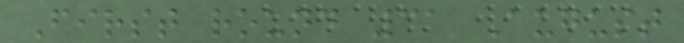First round 31 August
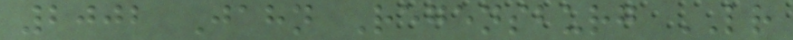2002 Jahn Regensburg LR
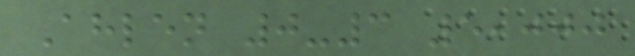Ahlen 0-3 5,000
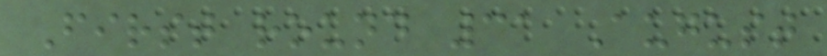First round 31 August
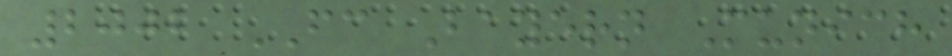2002 FC Bayern Munich
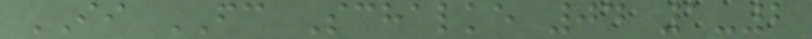II FC Schalke 04 1-2
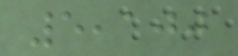5,100
